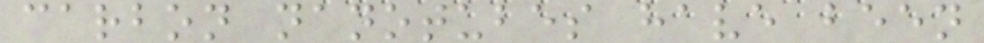carbon nanotubes have been
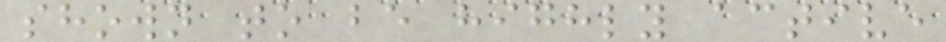shown to be highly active
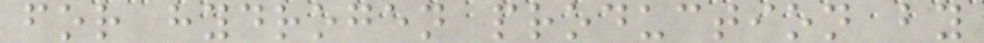for hydrogen production by
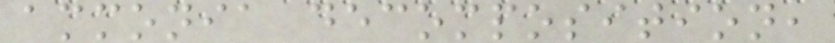ammonia decomposition,
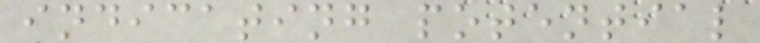indicating potential
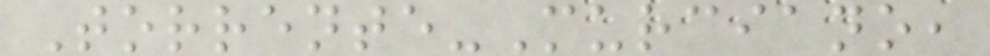Torrente-Murciano,
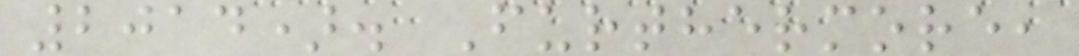2014). Furthermore,
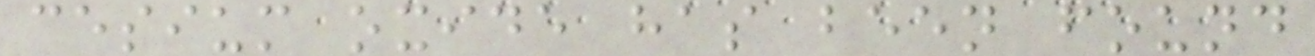cesium oxide has been found
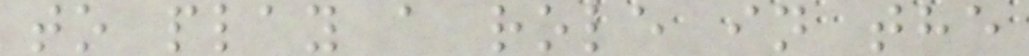to play a role in the
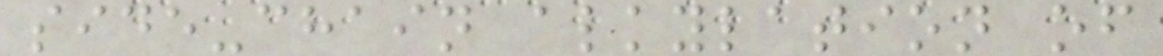side-chain alkylation of
